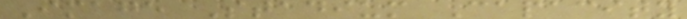Image Stadium Capacity
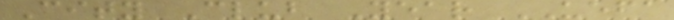City Club Year UEFA
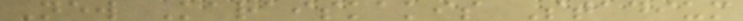New Karaiskakis Stadium
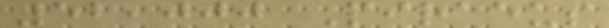52,000 Piraeus
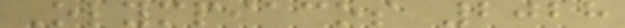Olympiacos 2028
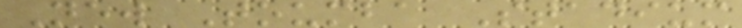New Toumba Stadium
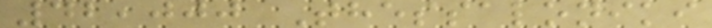42,000 Thessaloniki
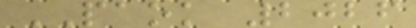PAOK 2026
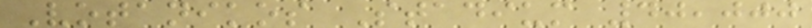Votanikos Stadium 40,000
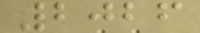2026
